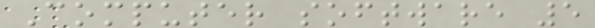Computer software 5
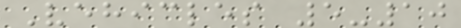Vehicles 5-10
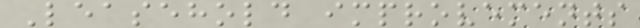Leasehold improvements
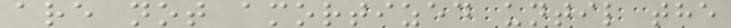are not amortized until the
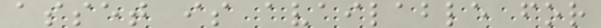asset is available for
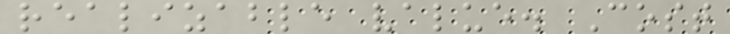realizable value. Cost
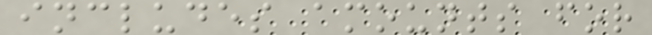includes amounts for
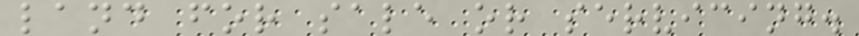land for sale or servicing.
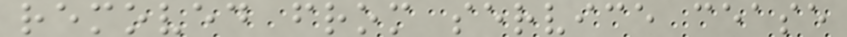removed from service cease
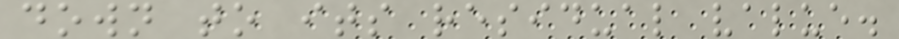down to its residual value.
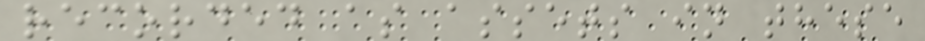recorded as assets in these
